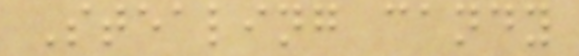Stealing candy
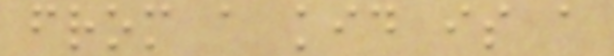from a kid is a
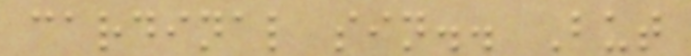cardinal sin.. But
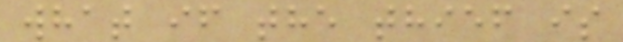what if the thief is
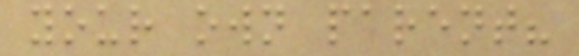your own parent?
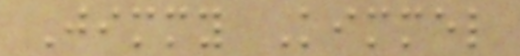Jimmy Kimmel
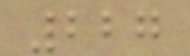227
